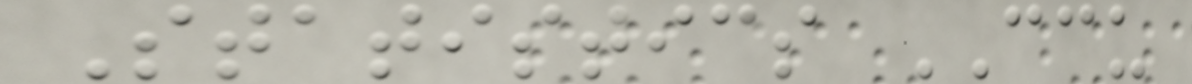Statistics CCU
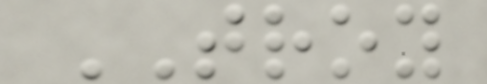TROY
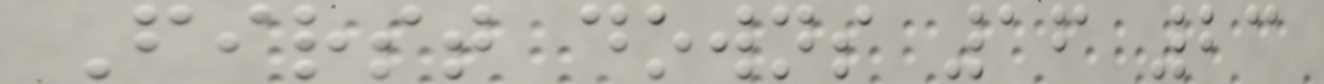First downs 16 23
